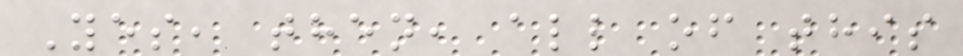Yes, then, all of this
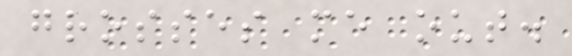grosses me out.
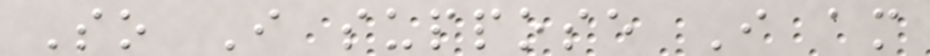So I suppose I am
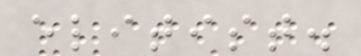elitist.
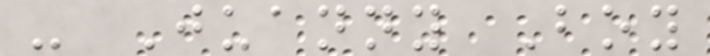- Juanny Boy
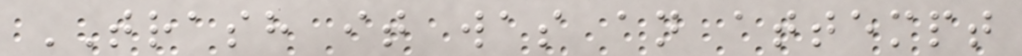TRASH it was an attempt
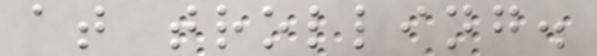at trolling.
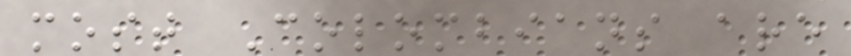most Colombians are
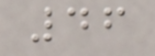46
